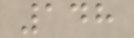148
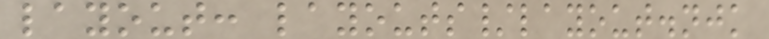layout: layouts/layout.njk
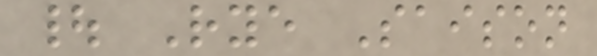| Rye Saison
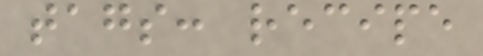tags: recipe
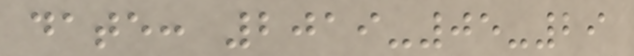date: 2019-05-29
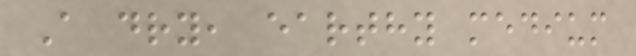A dry, earthy medium
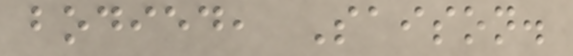bodied, Saison.
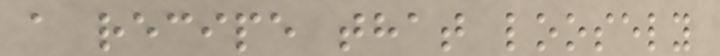a recipe that loosely
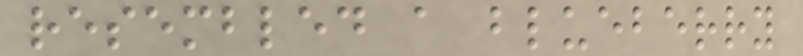resembled a blueberry
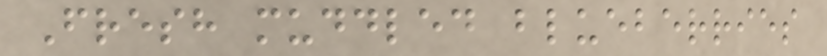Fresh muddled blueberries
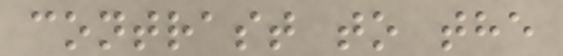contrast to the
